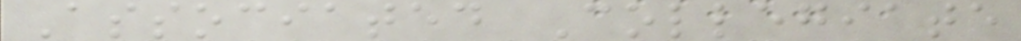Associated Collegiate
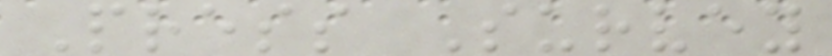Press Survey
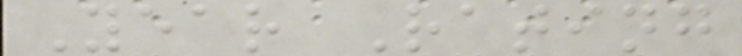Year Rating
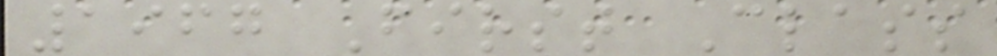1967 First Class
